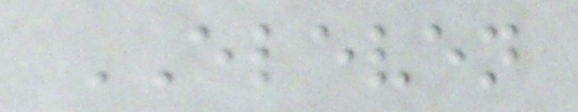ELEVEN
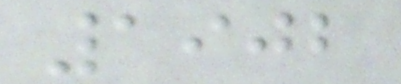1902
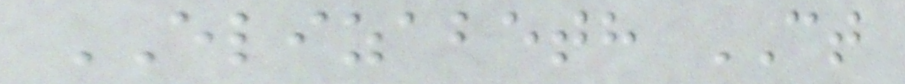ELIZABETH CT
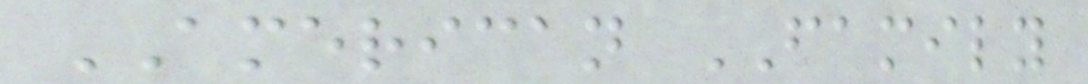AMERICAN FAMILY
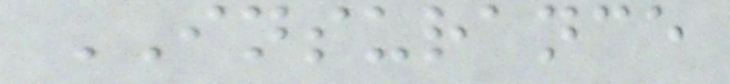INSURANCE
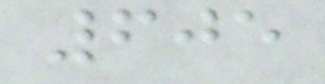605
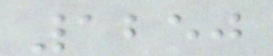1250
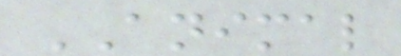ANIMAL
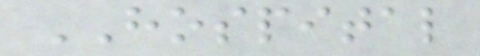HOSPITAL
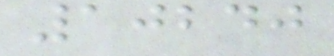10240
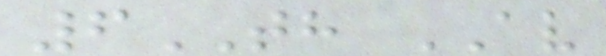6TH AV
